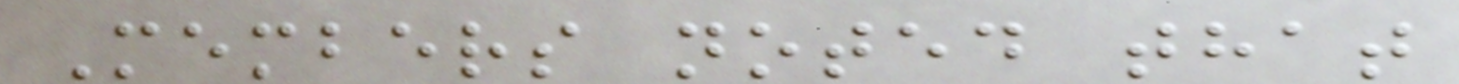Members noted that
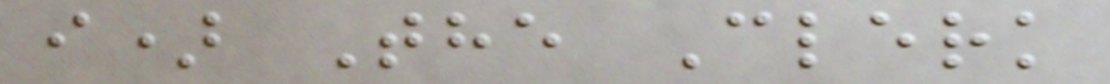i) The Clerk
